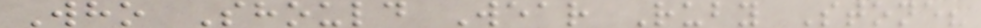Who Should Wear Ruby Stone?
